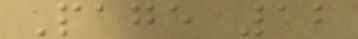Page 12
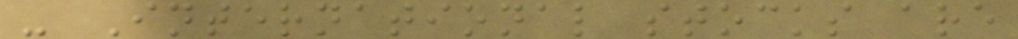- International stocks are
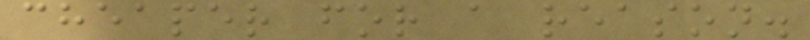cheaper for a reason.
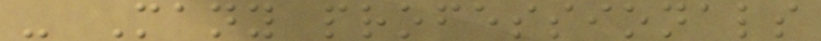- Many professionals
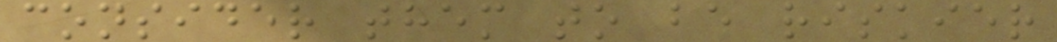consider them to be riskier
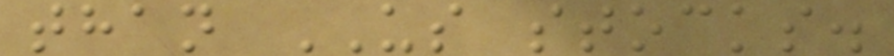than US stocks.
